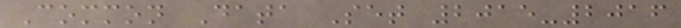Common Data Set 2015-2016
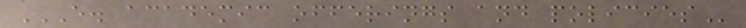E. ACADEMIC OFFERINGS AND POLICIES
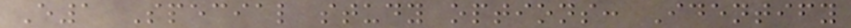E1 Special study options: Identify
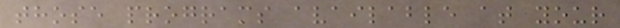those programs available at your
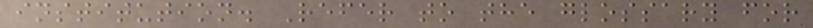institution. Refer to the glossary for
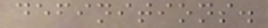definitions.
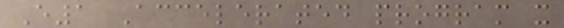E1 Accelerated program x
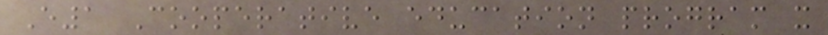E1 Cooperative education program x
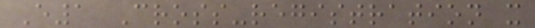E1 Cross-registration x
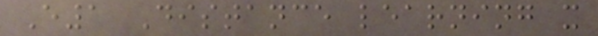E1 Distance learning x
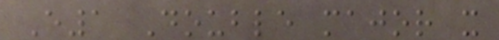E1 Double major x
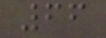66
